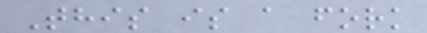This is a fork
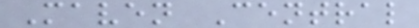Maven Central
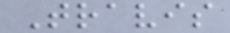Travis
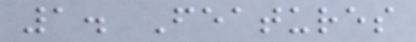1. Features
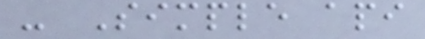- Simple api
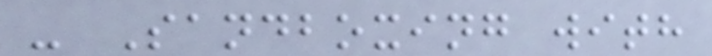- Sandboxing with
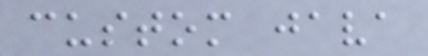custom java
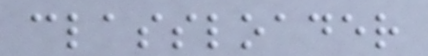classloader
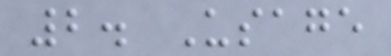2. Usage
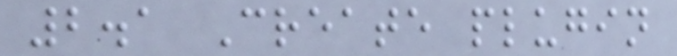2.1 Create plugin
